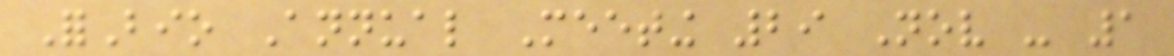ForBio Annual Meeting 29 Nov - 1
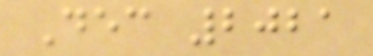Dec 2021
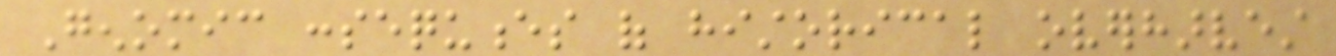Genomic consequences of historical overharvest
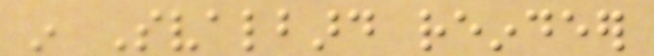in Svalbard reindeer
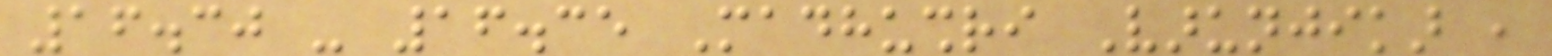16.30 - 16.35 Madhushri Varunjikar ,
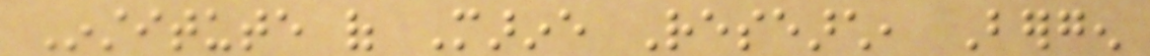Institute of Marine Research, Bergen
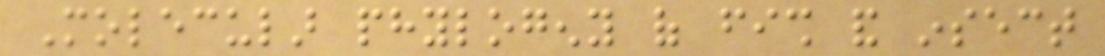Molecular phylogeny of fish and insect
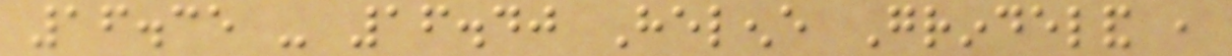16.35 - 16.40 Helene Grindeland ,
